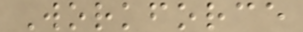Workforce
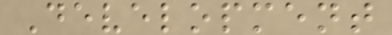Development
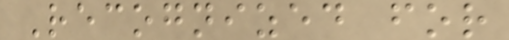Recognized for
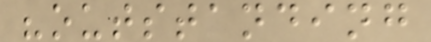"outstanding
